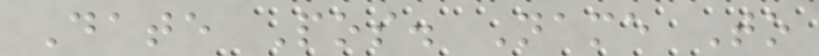Date Pos. Name To
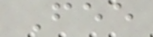Fee
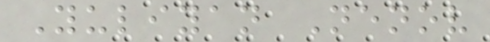Yuliyan Nenov
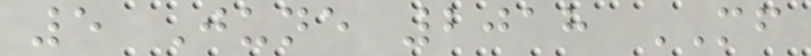5 June 2018 MF
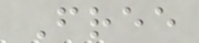Free
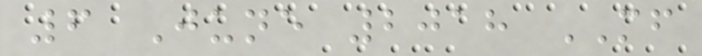6 June 2018 MF
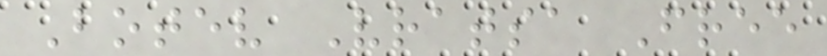Botev Vratsa Free
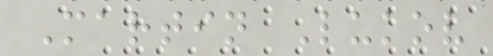Martin Lukov
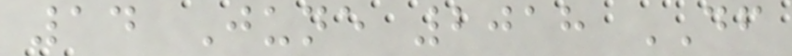14 June 2018 DF
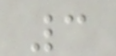3
